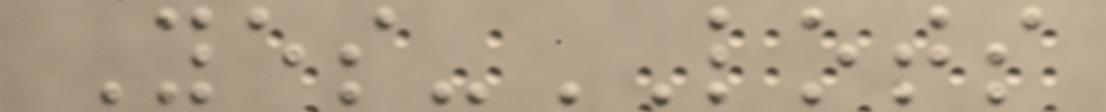Yes-LOTS
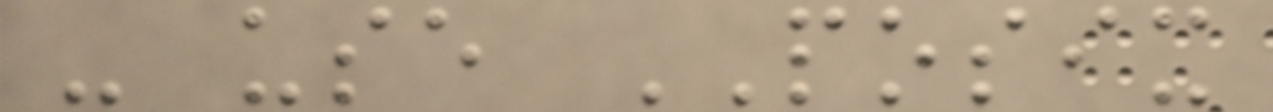- use POSIX
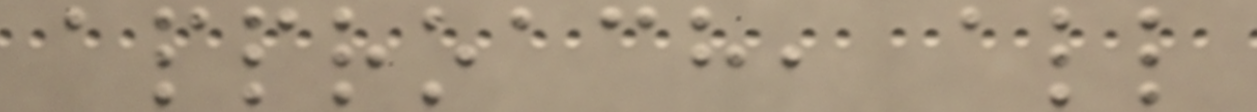approach, all
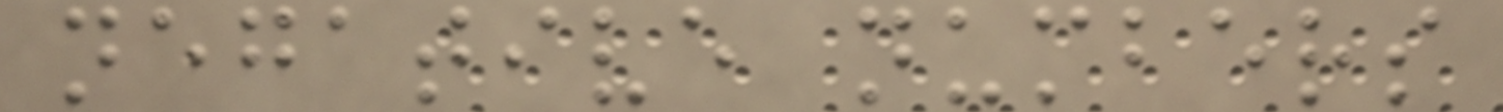negative numbers
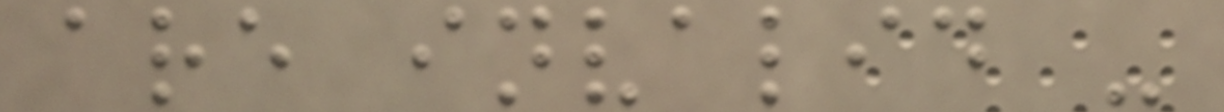are invalid -
